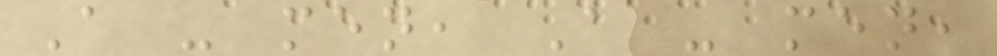A - men, A - men,
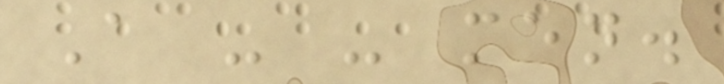A - - men.
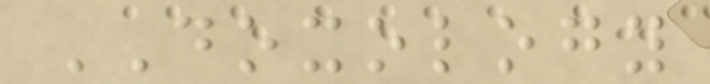DOXOLOGY
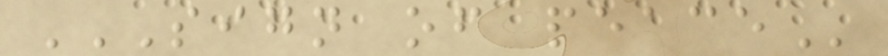SIGN OF PEACE
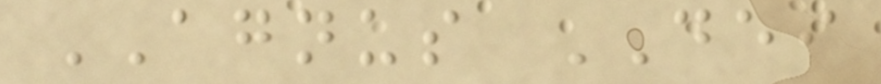AGNUS DEI
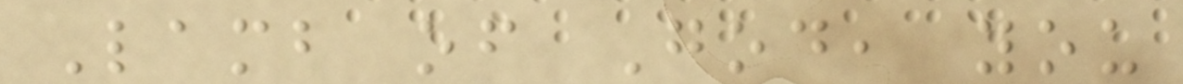Lamb of God, you
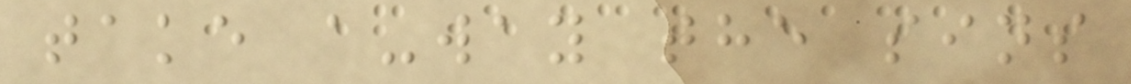take a-way the sins
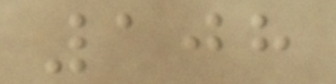108
